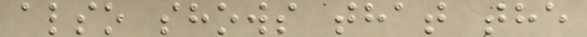also shows that the
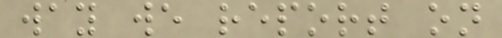way we report on
